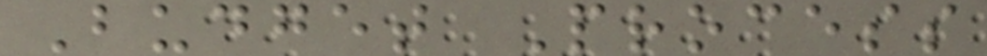Budget Process
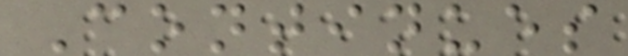Continues
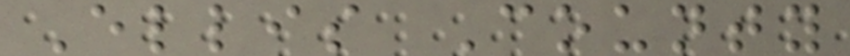Ellis County
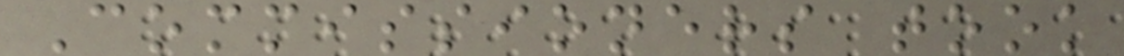Commissioners took
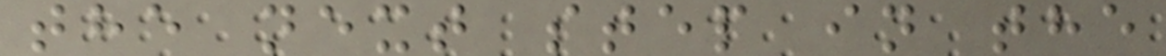the next step in the
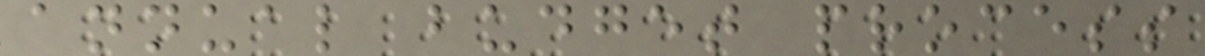annual budget process
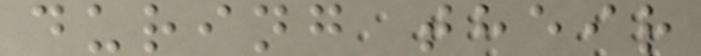during their
